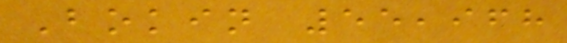Bokin 55,968
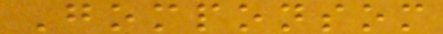Gomponsom
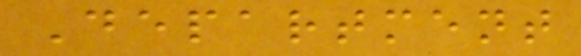Department
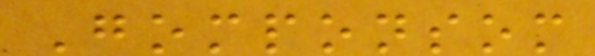Gomponsom
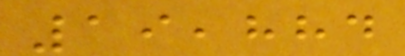19,884
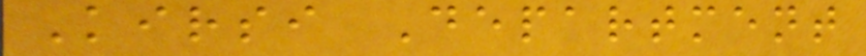Kirsi Department
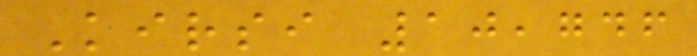Kirsi 10,746
